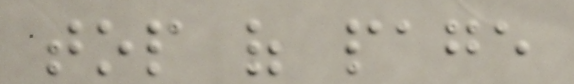top of page
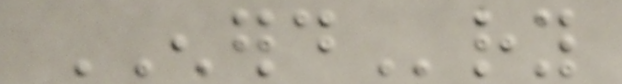ENERDry
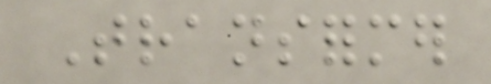Transformer
